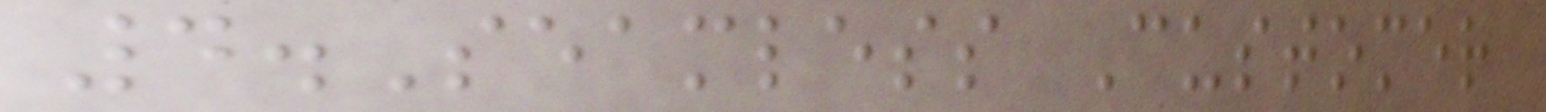4.Seamless Customer
